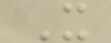X
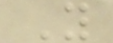Y
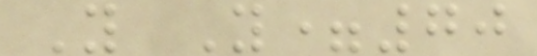Y Y=70
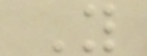Y
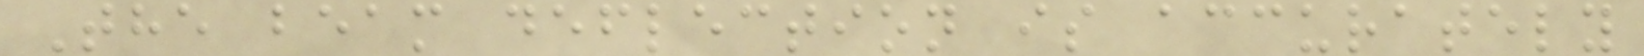The beam deflection is accurately
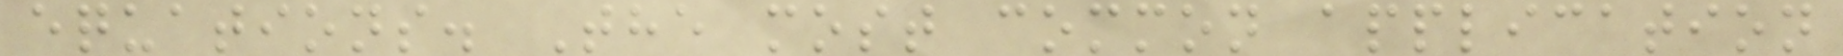equations. The most common application
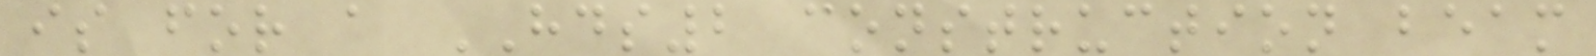is for a HDS2 construction beam
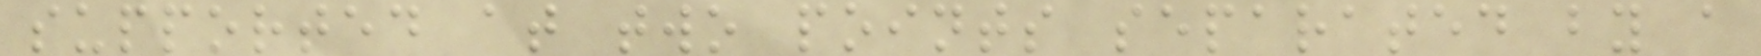supported at two points separated by a
